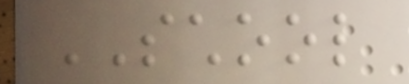SCHOOL
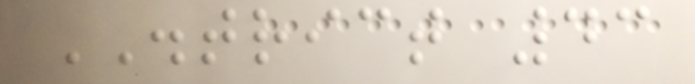DISTRICT 43
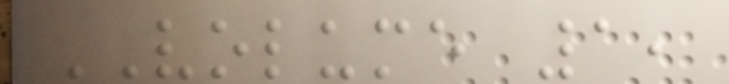VOLUME 1,
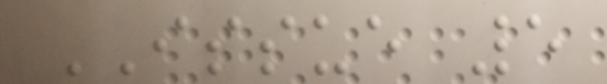ISSUE 5
